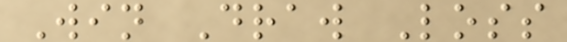Win Draw Loss
